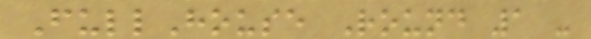FullHouse Round 1 -
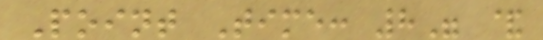Point Time: 8" &
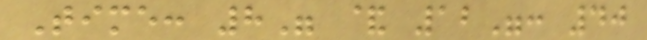Time: 8" & 12": 40
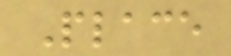Place
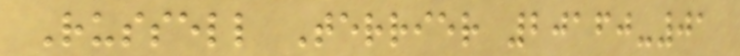Russell Terrier 20160-01
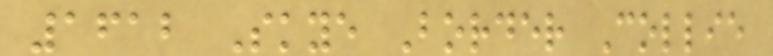1612 Skye Border Collie
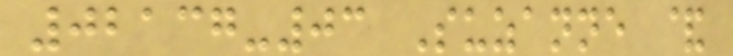02137-03 Suzanne &
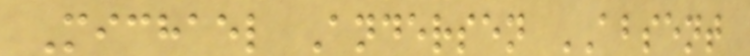Michael Andersen ABSENT
